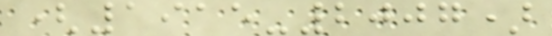(1915-2007)
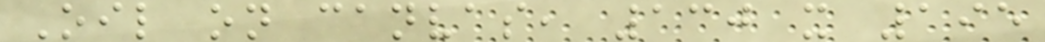Oil on canvas, 130 x 195
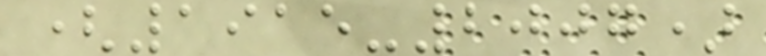(1915-2007)
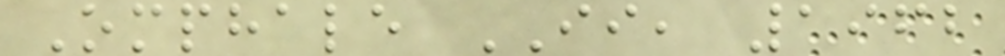Omphale II, 1962
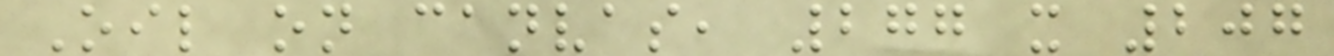Oil on canvas, 277 x 207
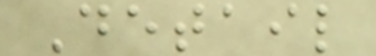Detail
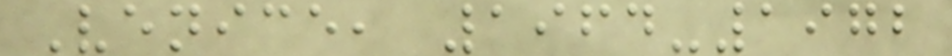Venice, 1964-1972
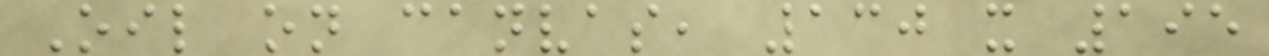Oil on canvas, 130 x 195
